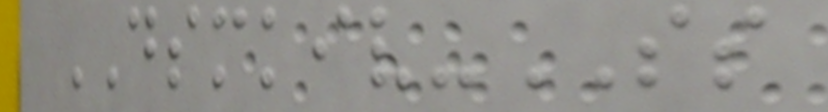DSMKIV-SS
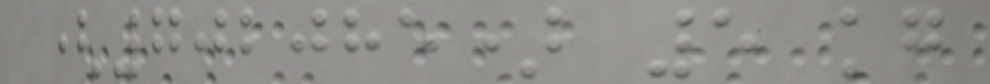(702085) 5 kg
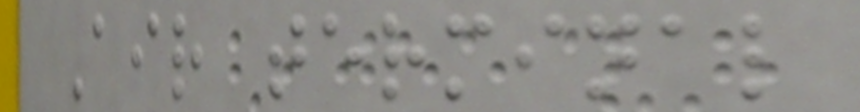Air terminal
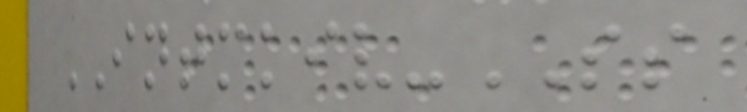INTMKIV-SS
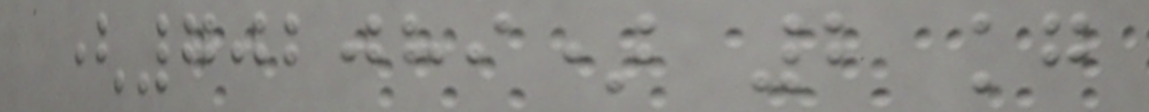(702089) 2 kg
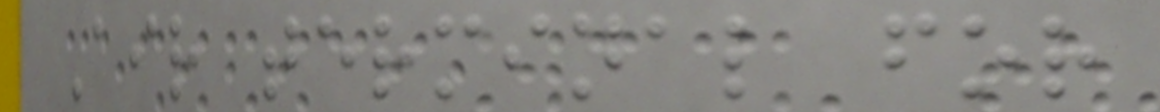Air terminal for
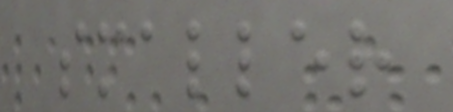smaller
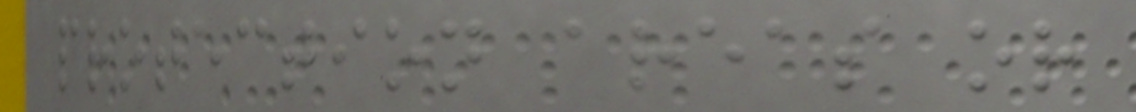protection areas or
